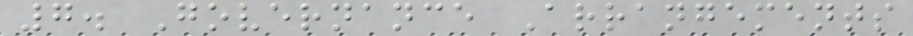7. Governance Arrangements
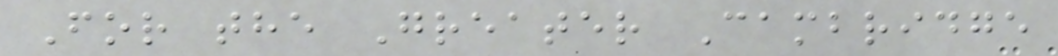For the Greater Cambridge
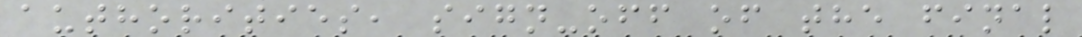authorities, sign-off of the final
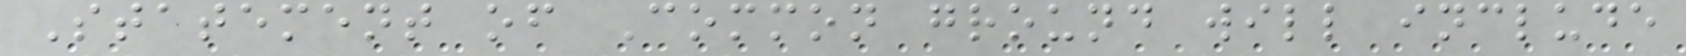Statement of Common ground will include
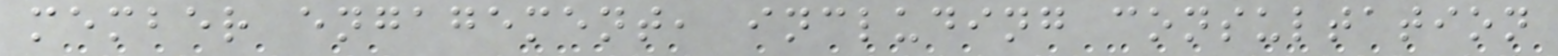member engagement, including consultation
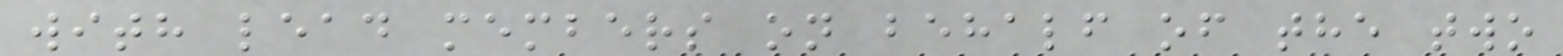with lead members on behalf of the two
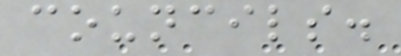councils.
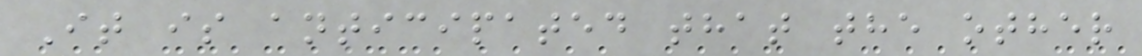It is anticipated that the other
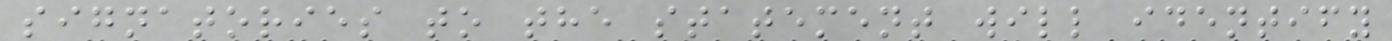signatories to the statement will identify
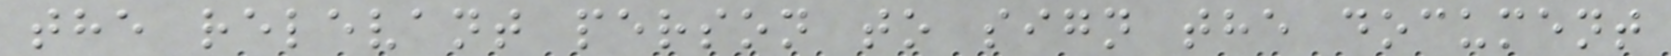the relevant person to sign the document
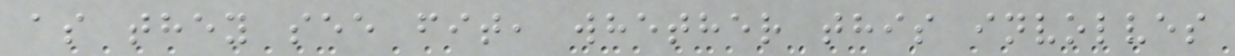as they see fit, whether this involves
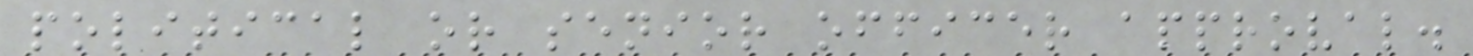political or senior officer approval.
